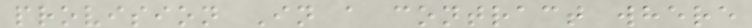provision In a contract where
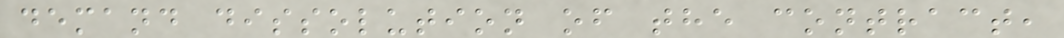demand dissolution of the contract,
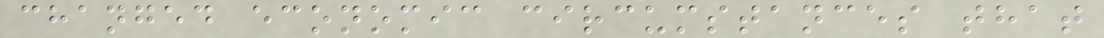changed economic circumstances that
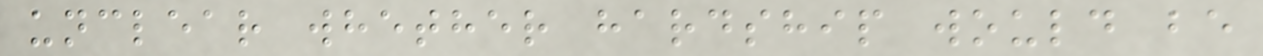unclear whether hardship would be
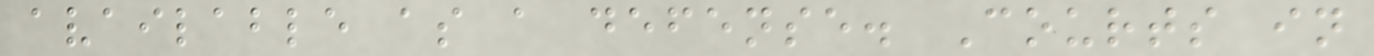available as a defense. Courts in
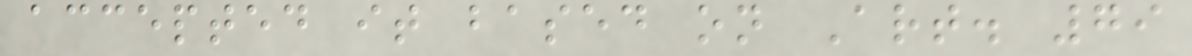accepted it based on Art. 79
